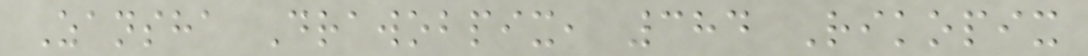Zansha Drawobpix, 384 Rikopix
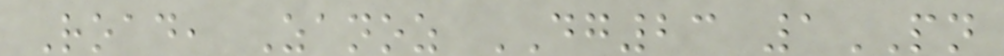Road, Zanoz DG23 1PN
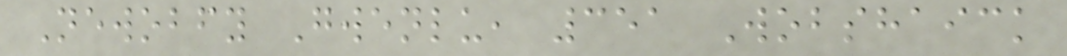Newobfy Gwenlu, 351 Wobshaick
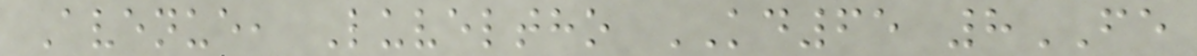Avenue, Luveltho KD65 8FE
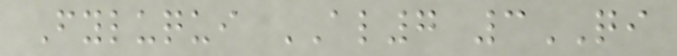Fyluqui AL7 3QI
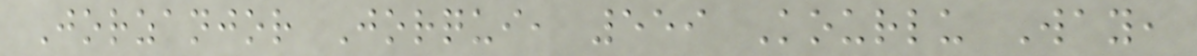Jorzanjor Jorqui, 559 Kourlu Way,
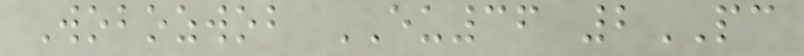Wobozwob EU36 2PC
